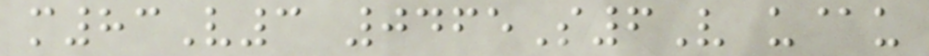m83V3 0465S6V u@u
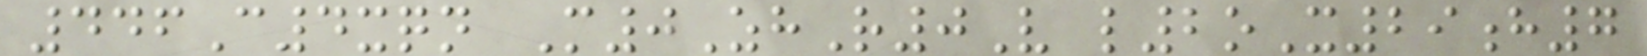446C4xqn M0ZhR0V l2oX29h7
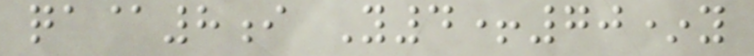qa@8i Y4+70*y
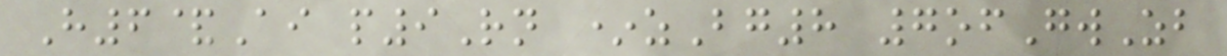H6&Ai p9Rn *zBg8 7ofGwZb
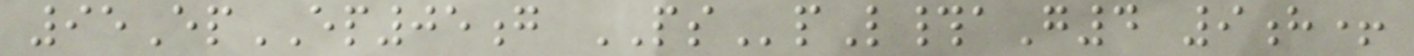95EpEP05g PSpL#aG4 9h+
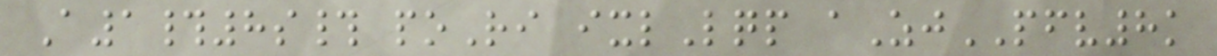A1#8s# poRi ixlLqp aZjPFV8k
